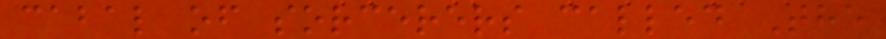cabal of sorcerers called The
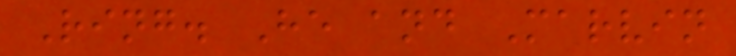Ring. He and Marvin
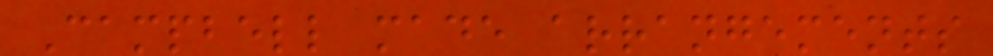Campbell made arrangements
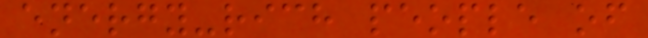energy-rich people of
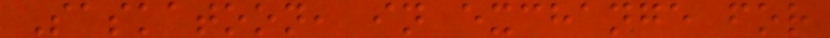Saskatoon, in exchange for
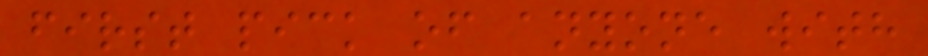first pick of anyone with
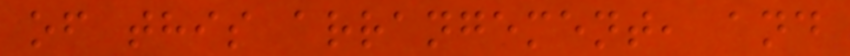of this arrangement, and
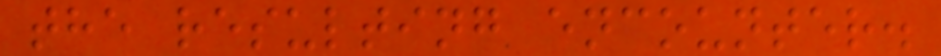the resulting encounter.
